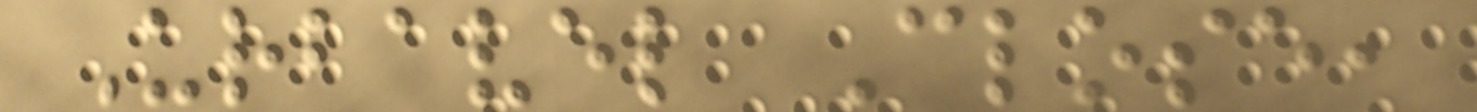Urbavel Close,
